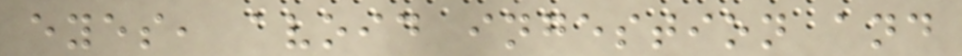eyes, avoid ingestion and
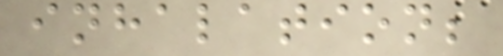inhalation;
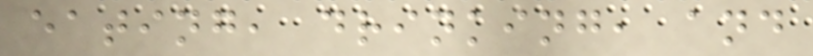eating, drinking, and
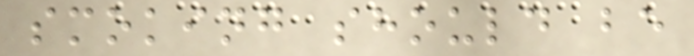smoking should be
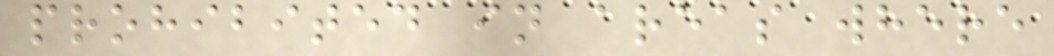prohibited in areas where
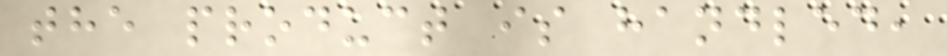the product is handled,
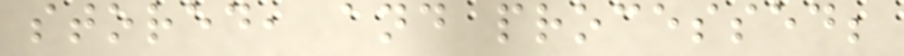stored, and processed;
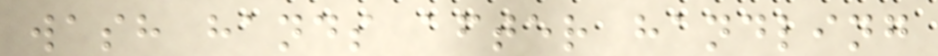wash hands after handling
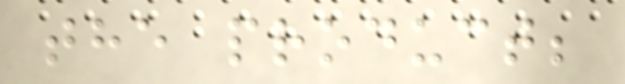the product;
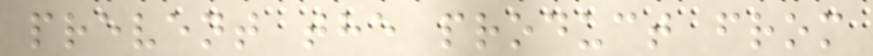prevent the product from
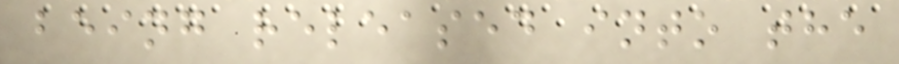being released into the
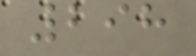298
